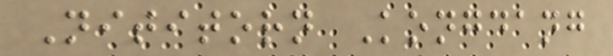Nititorn Kongdang
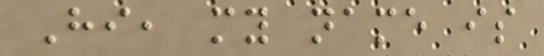Hi, my name is
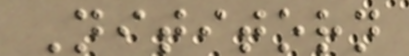Nititorn
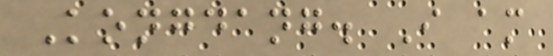Kongdang. I am
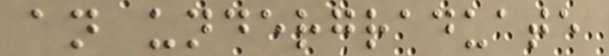an undergraduate
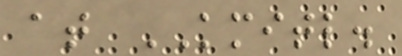at KMITL.
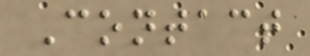Contact
